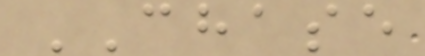CHASE
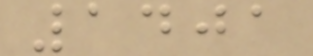1401
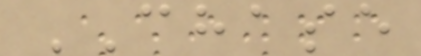CHASE
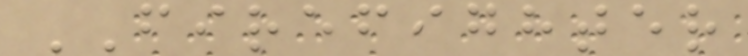FIREFIGHTER
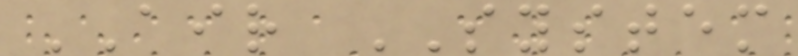AIR SYSTEM
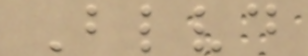Blvd
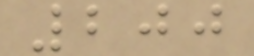200
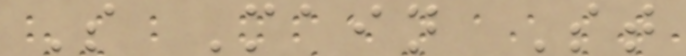S Main St
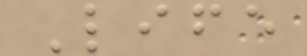Life
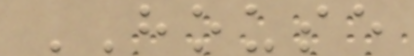HOUSE
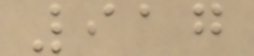917
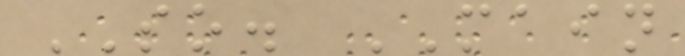SO. MAIN
